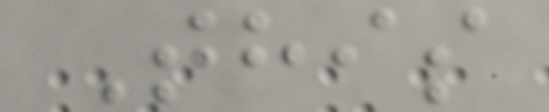This
